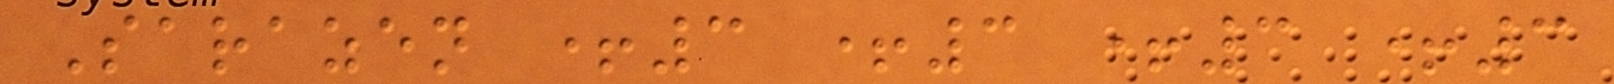Sarazen +3 +3 +3 +3
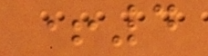+4
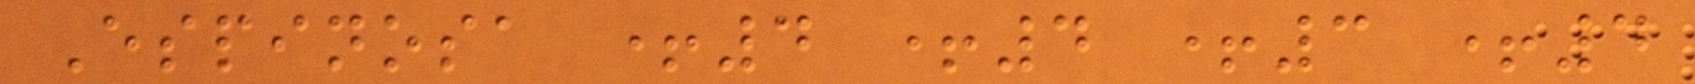Espinosa +4 +4 +3 +4
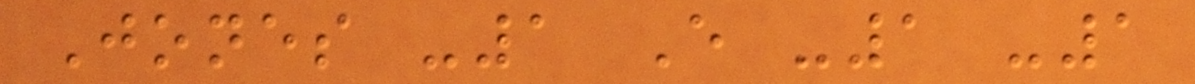Jones -1 E -1 -1
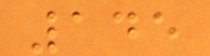145
